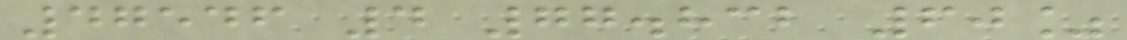47546 4 77.832 60%
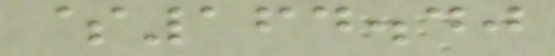$164.40
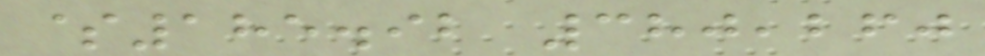$185.92 380,260
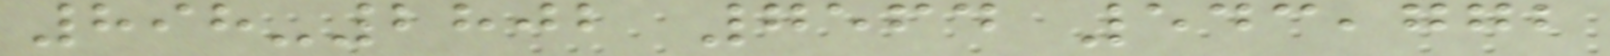898-2802 7564 543,772
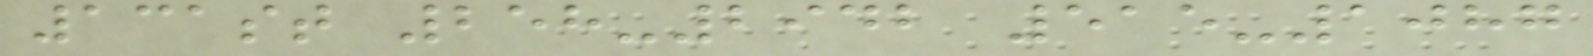131st 258-2942 515-1087
